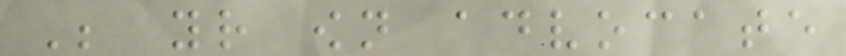Be your own advocate
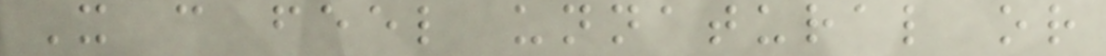It can feel unnatural or
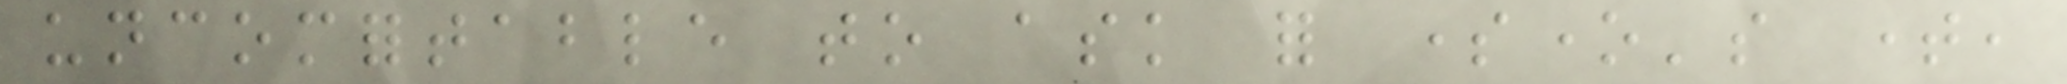uncomfortable to ask for someone's time,
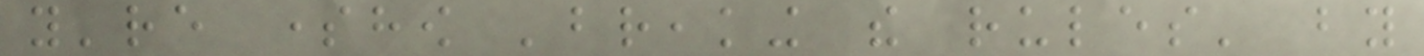you're somehow 'breaking the rules' by
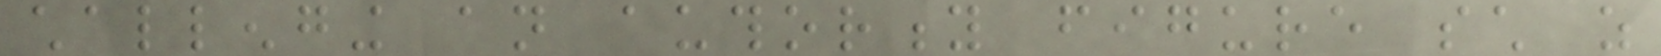challenging an authority figure such as
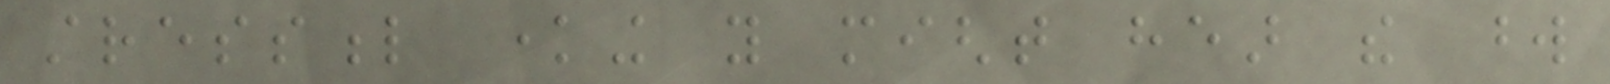stressful knowing you might hear the word
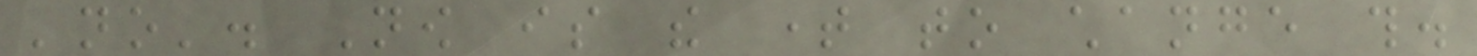'no'. Now is the time to change this.
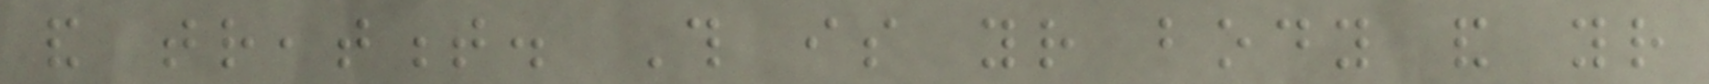and treatment. This is your body and your
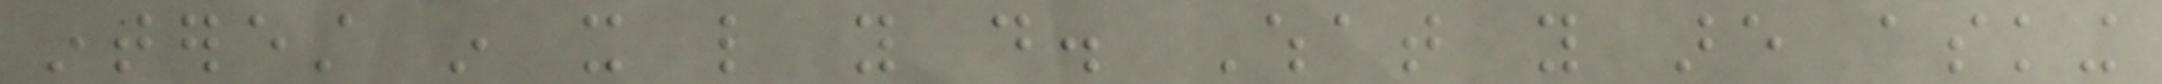interest in it like you do. What you are asking
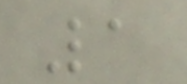1
